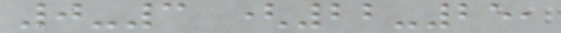0-3 (22-25,
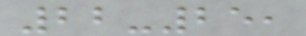22-25,
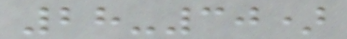28-30)
